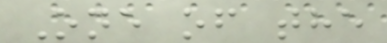One of the
